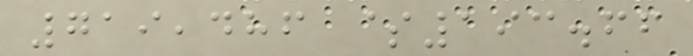719,486 $193.66
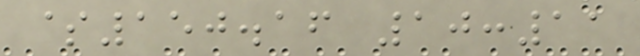$150.16 10:11
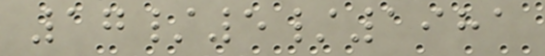17/5/1981
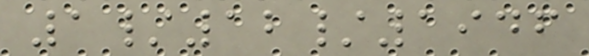1/12/1946
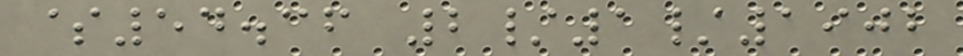$54.36 2/1/1902
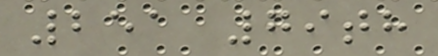251 79th
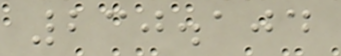230.104
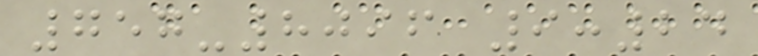757-8096 9:24
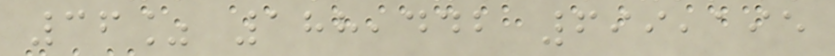36% 188,442 699,195
